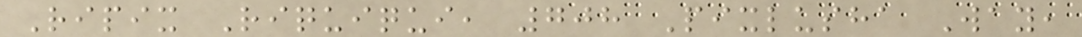Ripix Riquiqui, 708 Pixlusha Way,
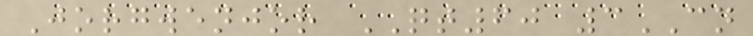Jorgwenjor QT60 3CN
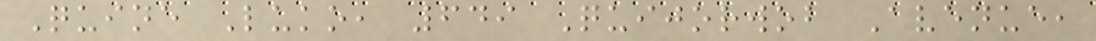Quine Luko, 649 Quijorwob Avenue,
